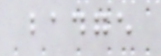badge
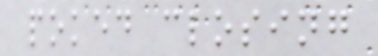poked closing
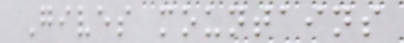Gives mountains
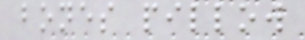bones pillow
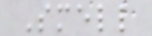Smell
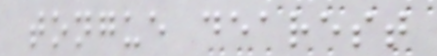tongue dearest
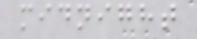midnight
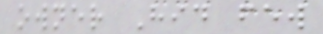owner Hid few
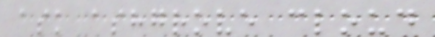ask ashgrove cloud
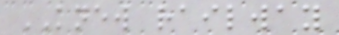KNEW railway
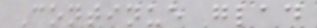Continue glad
